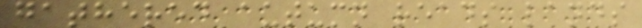gathered autumn reads lands
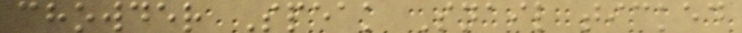chowder Speak Snail ticked
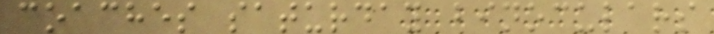coaches saturday binoculars
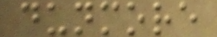dunmore
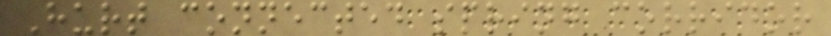Hurt connected spring corridor
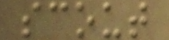scout
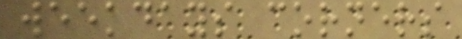weekdays corners
